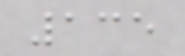135
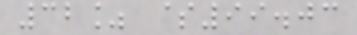32% $99.03
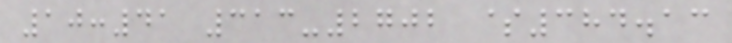10:41 313-2702 $384.13
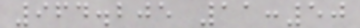964.205 11:50
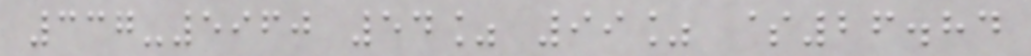337-5960 54% 99% $26.84
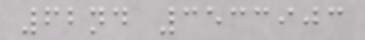62nd 3533903
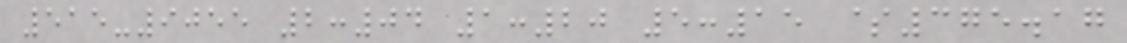515-9055 2:04 1:20 5:15 $375.17
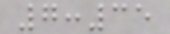7:35
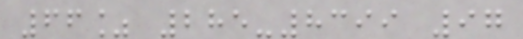66% 285-8399 97
